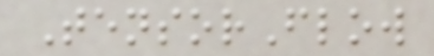TensorFlow
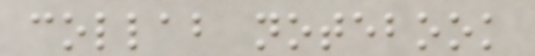collab notebook
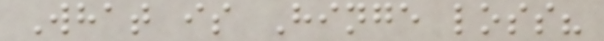What is Hinge loss?
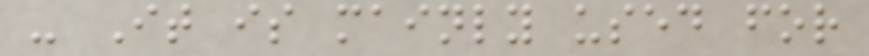- It is mainly used for
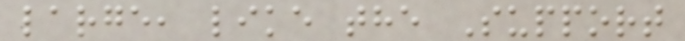large, like the Support
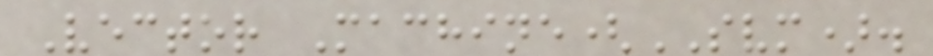Vector Machine(SVM).
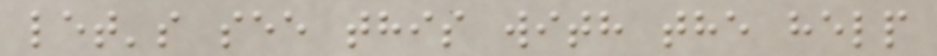let's see this with the help
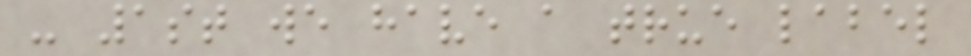- 1st we have a true label
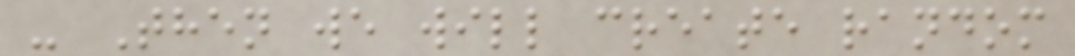- Then we will create random
